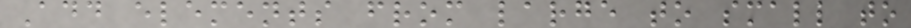Add elements from large to small to
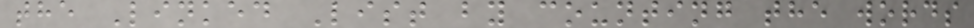the Linked List by counting the words
